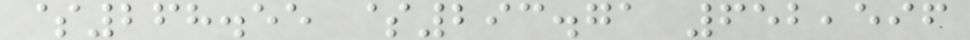$268.55 $293.71 652,596
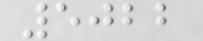5022
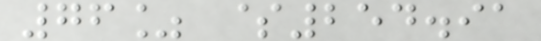76% $254.91
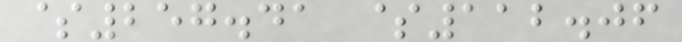$257.41 $112.06
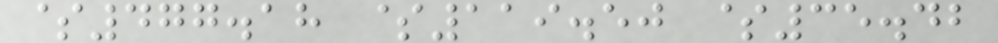$477.18 $119.50 $35.42
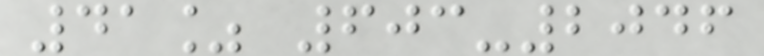41% 603-2046
